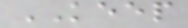KEEP
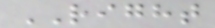RIGHT
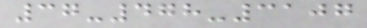37-478-3107
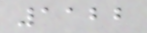1122
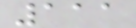111
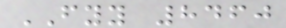FYY 8460
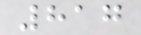817
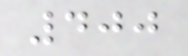400
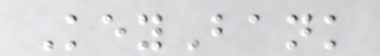KeyBank
